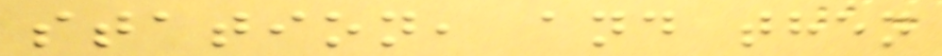station, and then
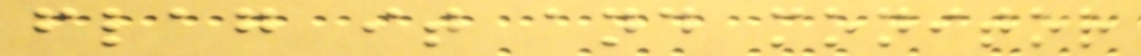flag it and monitor
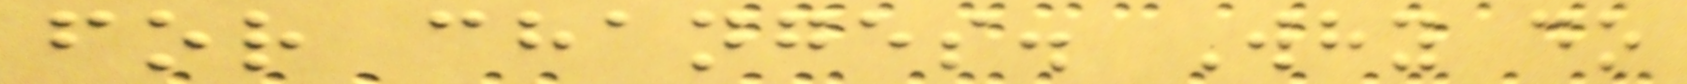for changes. Why do
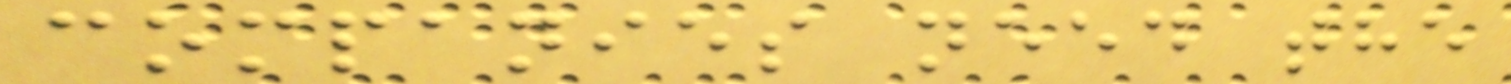companies need the
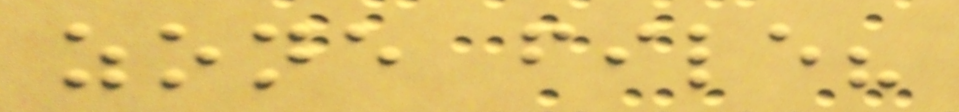zone file?
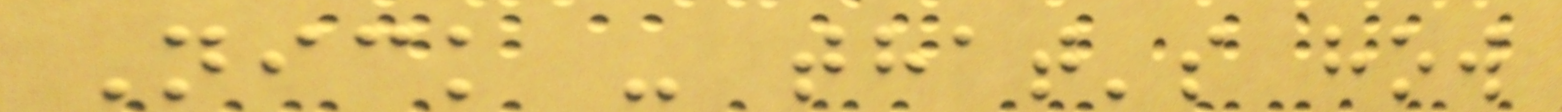Nick - that's how
